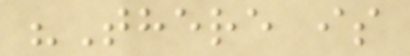"There is
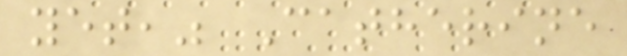yet," Catherine
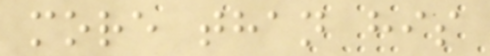more than his
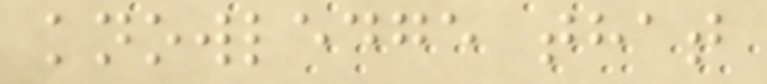knowledge that
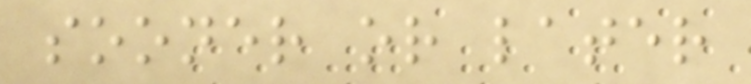sooner or later
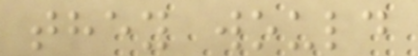they would
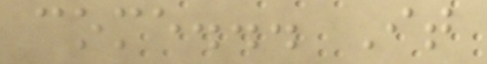come... It
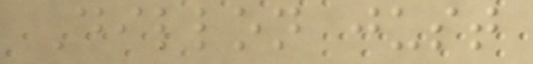Dillon just
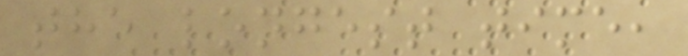the longest time,
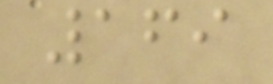169
